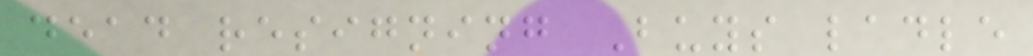dead resigning Buys ladle
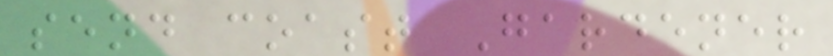send coast Gardener
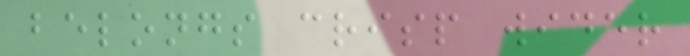belongs crisp wider
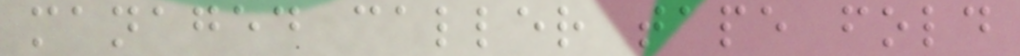managed caller tape fold
